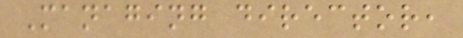Managing director,
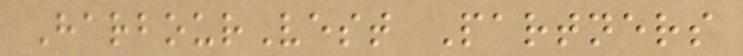HarbourVest Partners
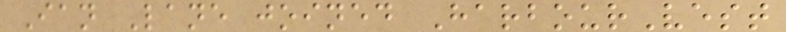Ian Lane joined HarbourVest
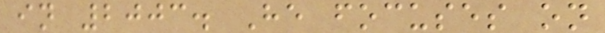in 2003. He focuses on
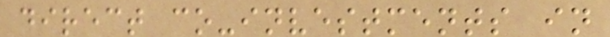direct co-investments in
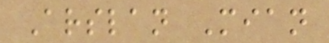Arslan Mian
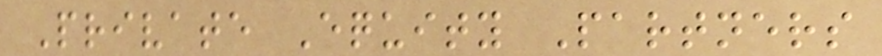Private Equity Partners
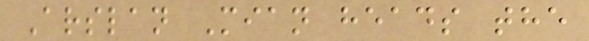Arslan Mian heads the
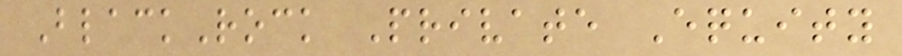BlackRock Private Equity
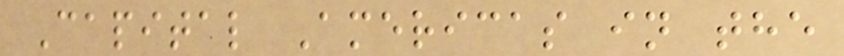Capital Americas in the
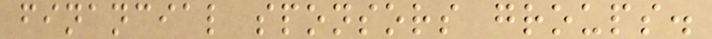financial sponsors groups.
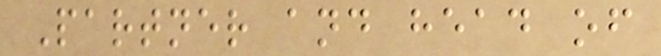Partner and head of
